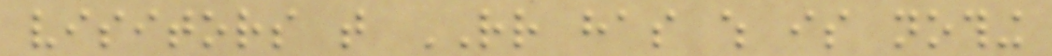visitors that RR has which is nothing
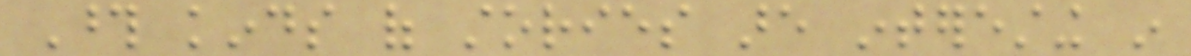Those kinds of stories are interesting in
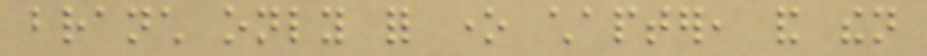branch only for one chapter, and then
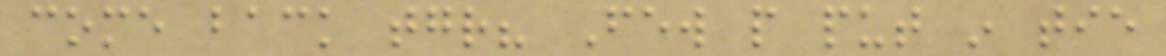come back together? Few people put in tie
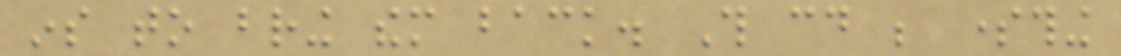ins to bring them back. This could be something
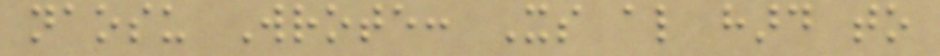naosu Wrote: Its also hard to
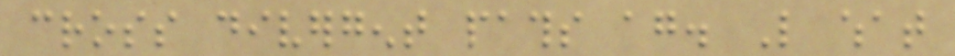cross divergent paths again. Like what
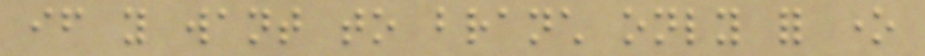if you want to branch only for one
